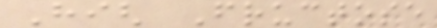High Fructose
